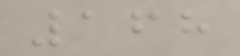168
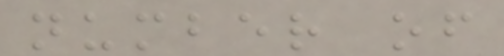number of
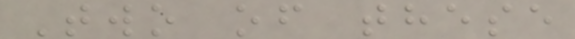Two of these
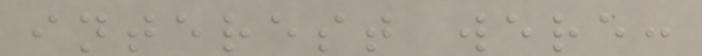interest were:
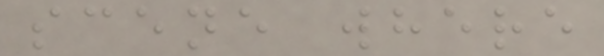scene where
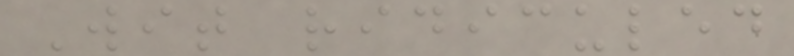Wit ridiculed
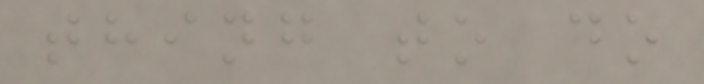thing to do
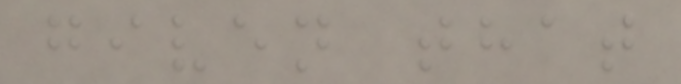given that
